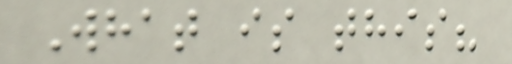What is this?
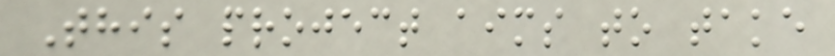This project aims to take
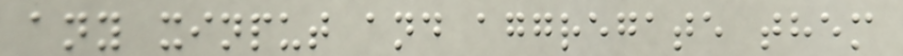any xinput and aggregate them
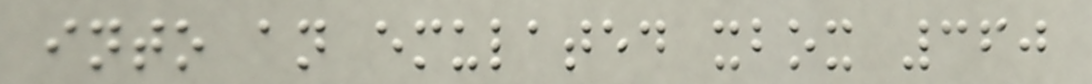into an emulated xbox 360
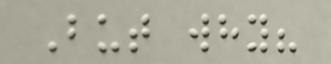But why?
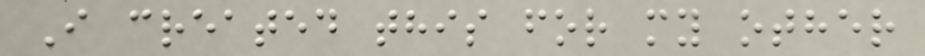I created this for my other
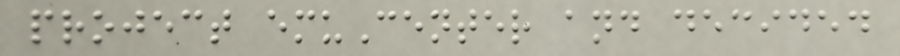project emuCenter and decided
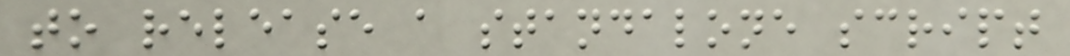to release a standalone script
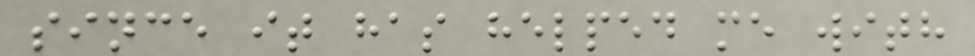since it has helped me with
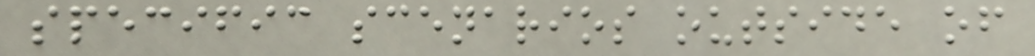specific scenarios outside of
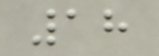18
